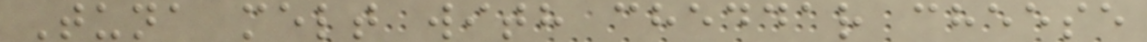Tuna melt with cheddar cheese
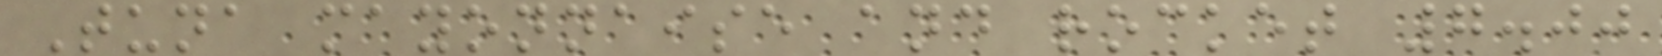Tuna mayonnaise and rocket 7.00
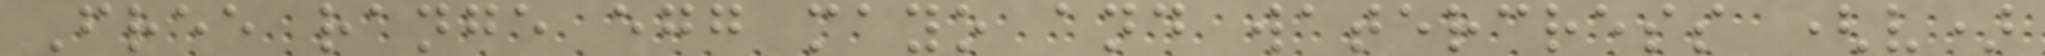Free range egg mayo and watercress (v)
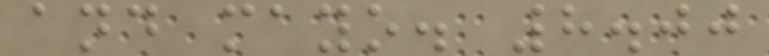and mayo. 8.00
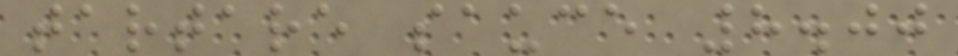tartare sauce 8.00
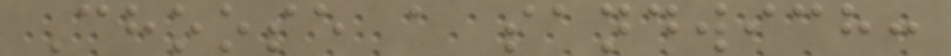Choose a sandwich:
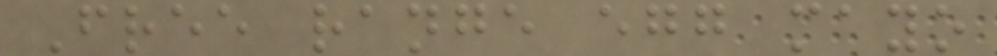Free range egg mayo
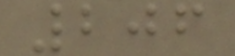206
